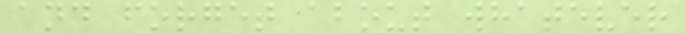and forget about whatever
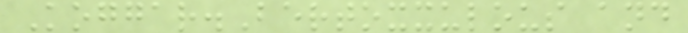Koggar.Bertoxxulous and
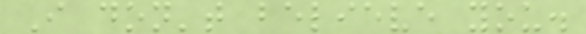I don't believe you.
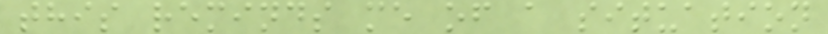this reminds me of a situation
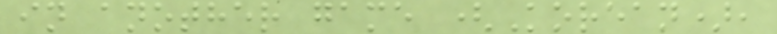in another game (Korean),
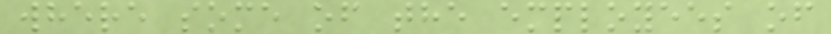where some of the employees of
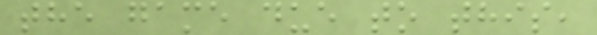the game due to this,
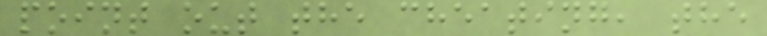point out the cheating, the
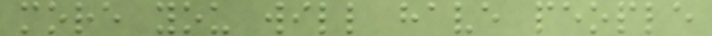more you will have people
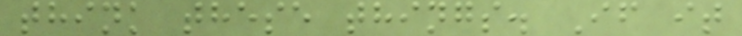think these things. If it
